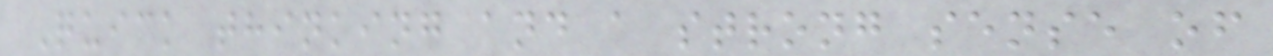Quick thinking and a strong sense of
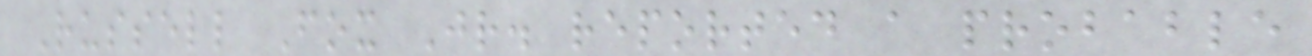Russell Fox Jr. reported a probable
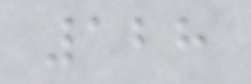128
